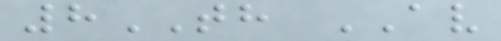8TH AV
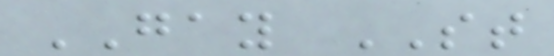GAY ST
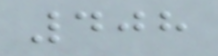408
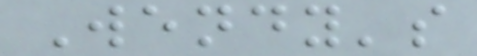Wendy's
